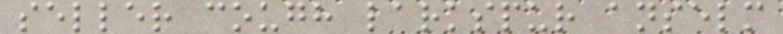seller cough larkspur anselm
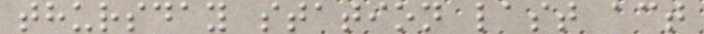thursday station last act
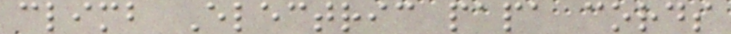climb Electric papa cords
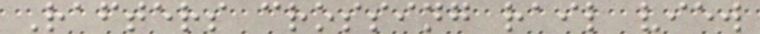Rafters crossing rail view
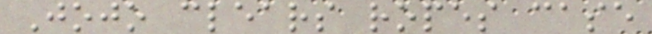Jojo clears ropes case
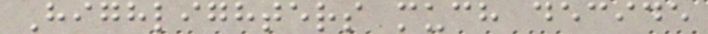Highlighters much decide
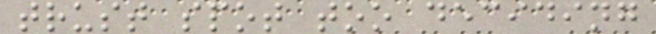trust spot too deciding
